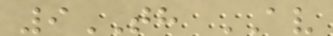9TH AV
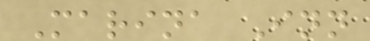Marina Inn
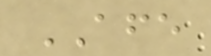AFE
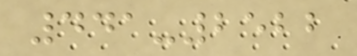441-2522
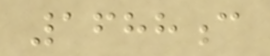1688c
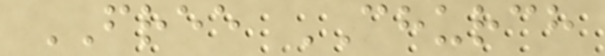FREE CHURCH
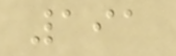191
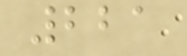221
